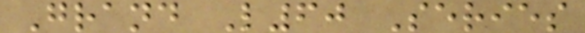Grand L60 Series
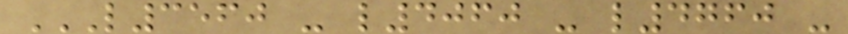L3560 - L4060 - L4760 -
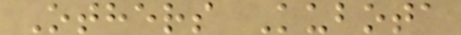Others Kubota
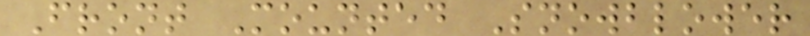Front Mounted Snowblower
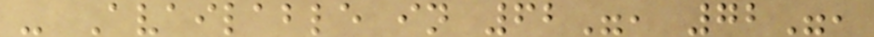- Available in 62", 72",
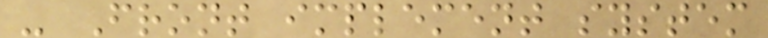- Front implement system
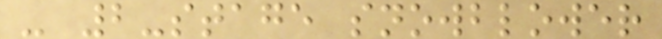- 2-stage snowblower
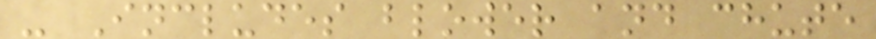- Includes blower and chute
